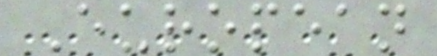European
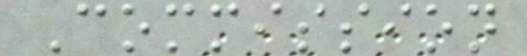Commission
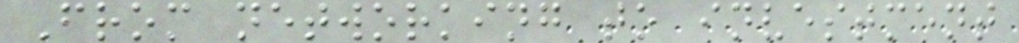From networking to investment
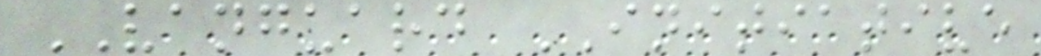VANGUARD INITIATIVE
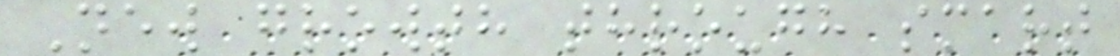New growth through smart
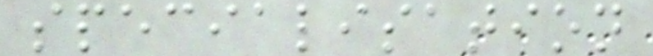specialisation
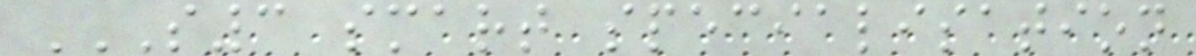S3 SMART SPECIALISATION
